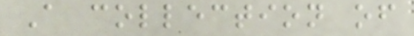A collection of
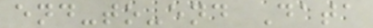end-to-end Data
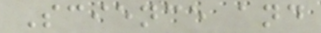Science and
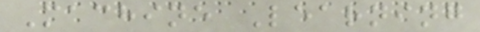Machine Learning
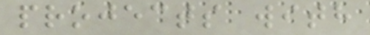projects with
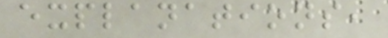explanations,
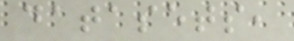datasets,
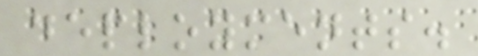deployments.
